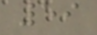59
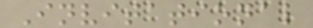Invitational
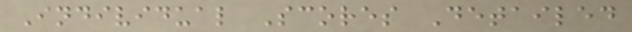Individual Scores Detailed
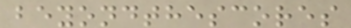beyondthescores
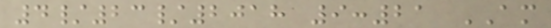4/23/2018 9:21 AM
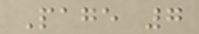Page 7
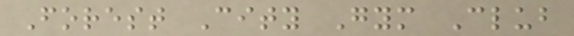Forest City Gym Club
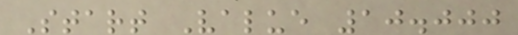Start Value 10.000
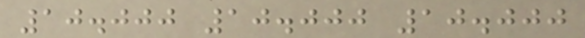10.000 10.000 10.000
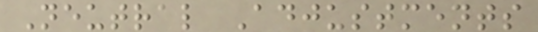Neutral Adjustments
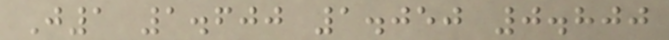J1 1.600 1.050 0.800
